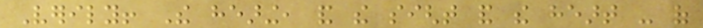Verily! The hearing, and the sight and the heart - of
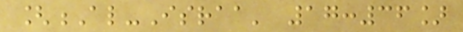[Al-Israa' 17:36]
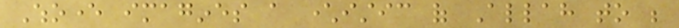Whoever imagines a characteristic of Allah to be
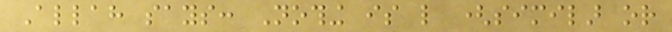Allah says: Nothing is like (similar or
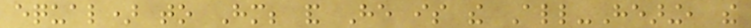equal) to Him; and He is the All-Hearing, the
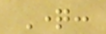Question:
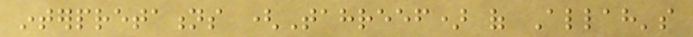interpretations (Tahreef) of Allah's
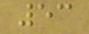53
